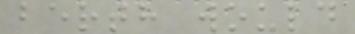berth would
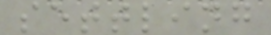settling
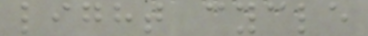light cycle
